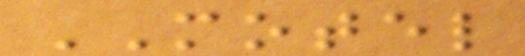MOTEL
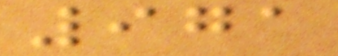971
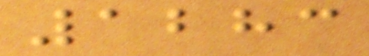1283
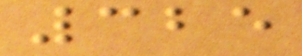325
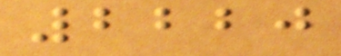2220
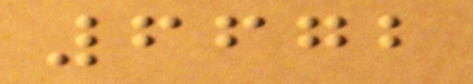6672
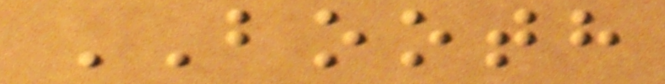BOOTH
